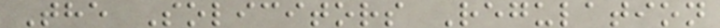The Solicitors Regulation
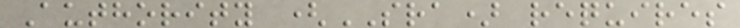Authority (SRA) requires
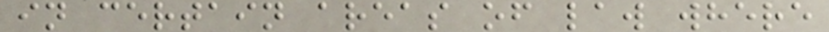in certain areas of law where
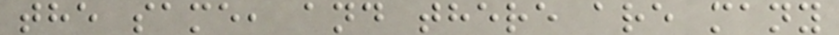the same, and there are many
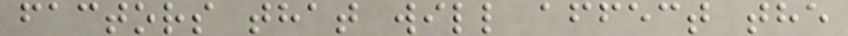factors that will affect the
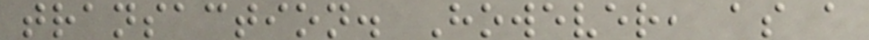transaction. However, as a
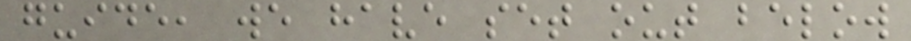guide, we have set out below
